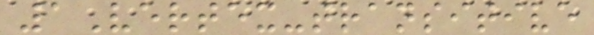1Vertex-transitive
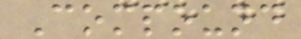Compound
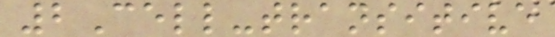2Cell-transitive
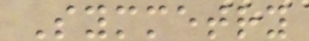Symmetry
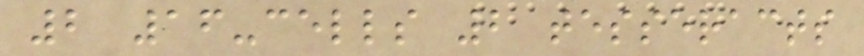2 16-cells 2 tesseracts
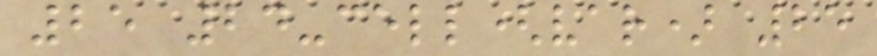25 24-cell(var) 25
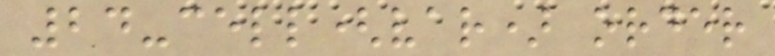24-cell(var) order
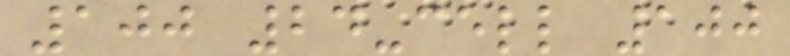100 24-cell 100
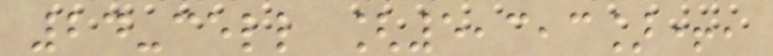24-cell [5,3,3]+,
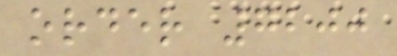order 7200
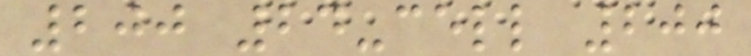200 24-cell 200
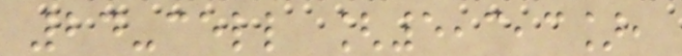24-cell [5,3,3],
